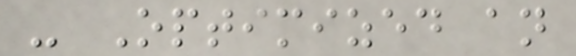- Optimized an
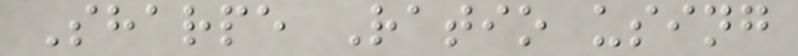Sharpe Ratio using
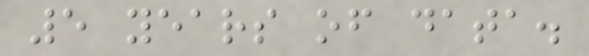5 years of data.
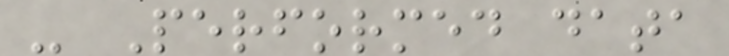- Performed data
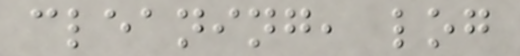cleaning, log
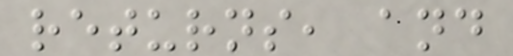returns, and
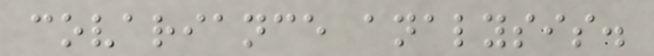covariance analysis.
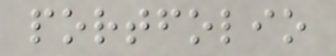portfolio
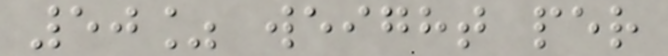50% weight per
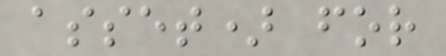asset) for
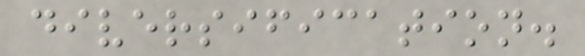diversification.
